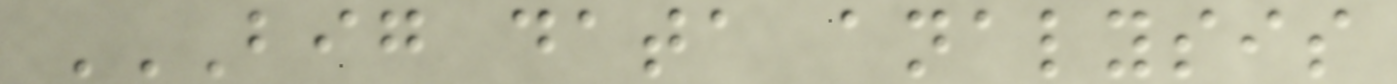BIG DATA ANALYSIS
